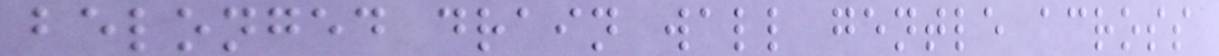belonged drain wall gentle across
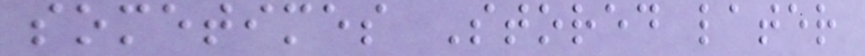sometimes Stored later
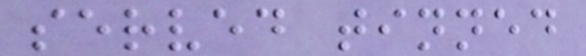served tinned
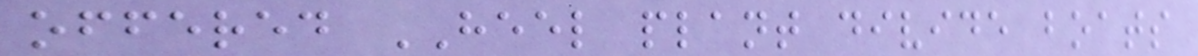offered HEEL plant divide boats
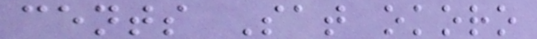cents Sat okoro
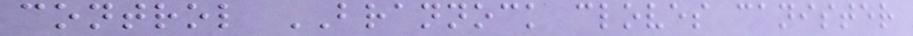control BRANNOCK cloves canister
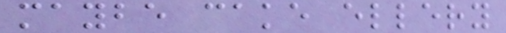maybe cake ellery
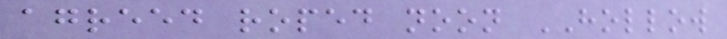agreed roped noon HOLLOW
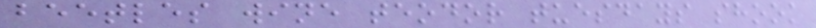beetles wine teodor tuesdays shook
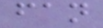fan
